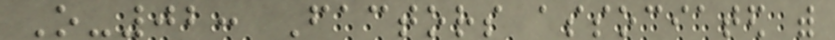O-02: Factors associated with
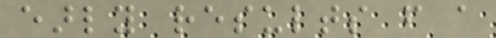early results from a
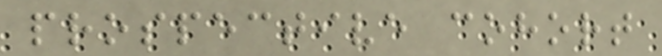prospective cohort
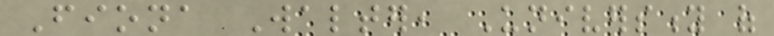Fiona Walter, University of
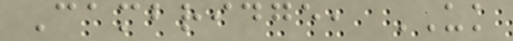Cambridge, UK
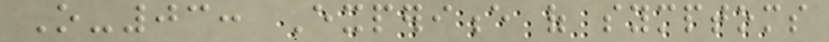O-03: Experience of symptoms
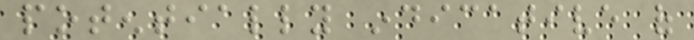potentially indicative of
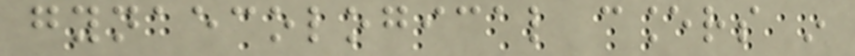gynaecological cancers in
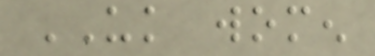UK women
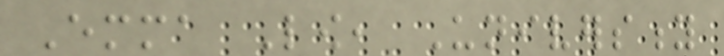Emma Low, University
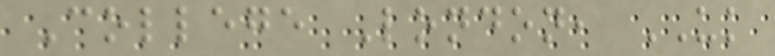College London, UK
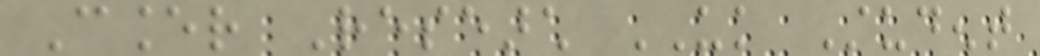Cancer Research UK Student
